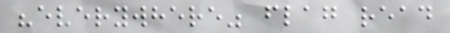"everywhere" flag read
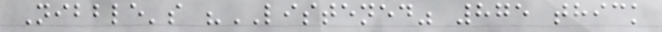Nibble's "LISTENED" 875 thick
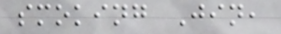smoking Jin,
